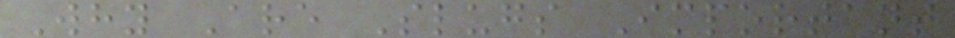Why Are Slugs Important
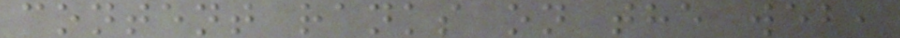content ranks on the web,
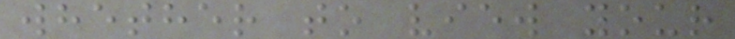whether to view your
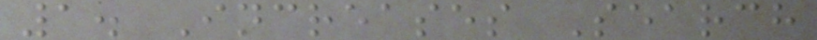1. Increases Search
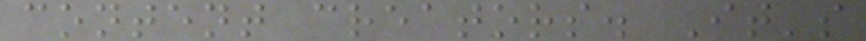content creators. It's
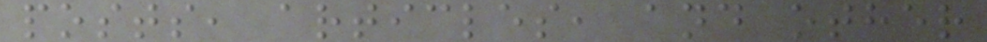posts, articles, and other
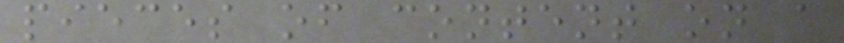pieces of content on a
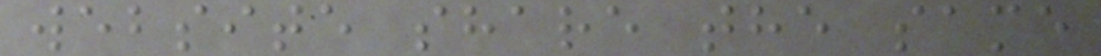website share the same
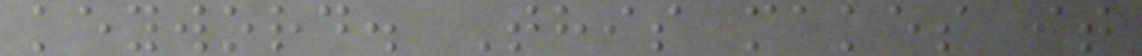keyword. This makes it
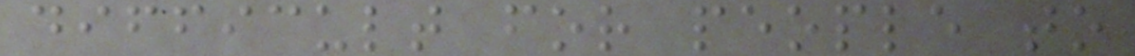difficult for people to
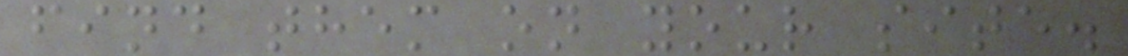find them on your site.
